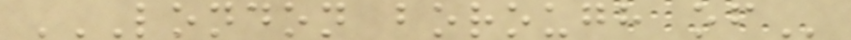LONDON BOROUGH OF
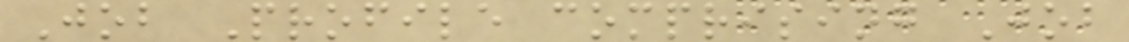Job Profile comprising Job
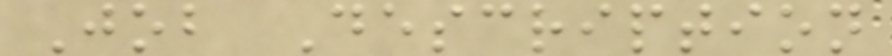Job Description
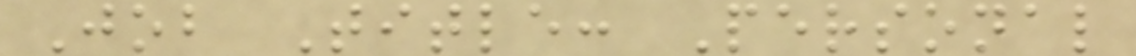Job Title: Personal
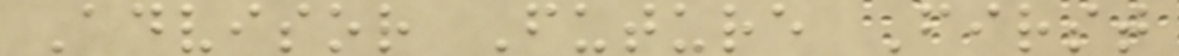Advisor Future First
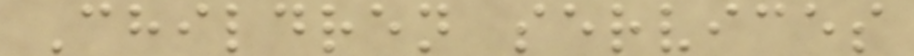Children services
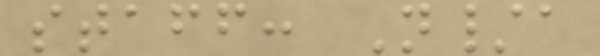staff: N/a
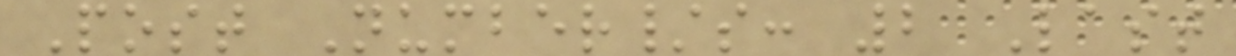Post Number/s: 2 Last
